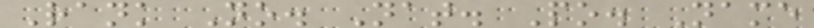Rank No. Nat. Po. Name
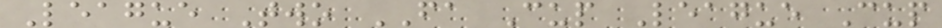League Two FA Cup League Cup
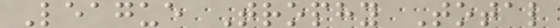League Trophy Total
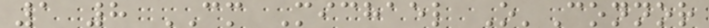1 8 CM Michael O'Connor
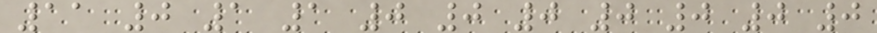11 0 1 1 0 0 0 0 0 0 0
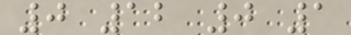0 12 0 1
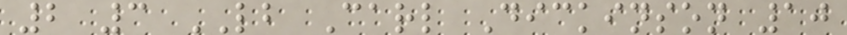2 3 LB Carl Dickinson 10
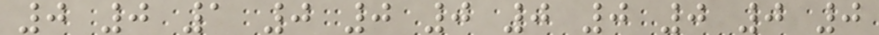0 0 1 0 0 0 0 0 0 0 0
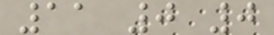11 0 0
